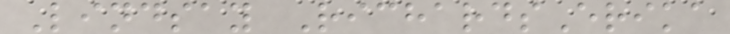Lindsay RichardsErika
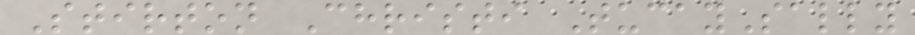Stirton Christi TucaySally
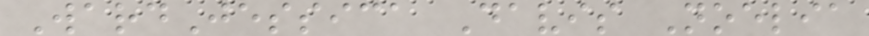WardJessica Davis Noelia
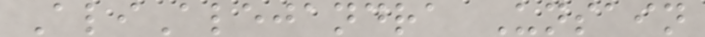AliAlejandra Unsain
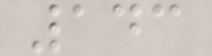143
